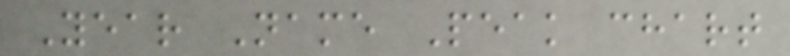Year Name Peak chart
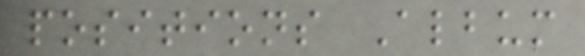positions Album
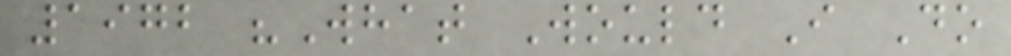1972 "What Would I Do
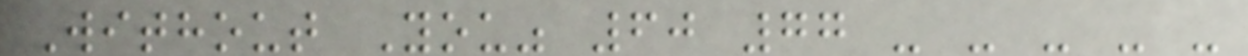Without You" 60 77 - - - - -
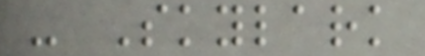- Skylark
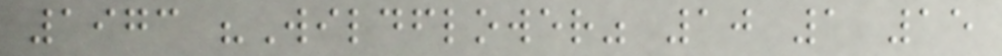1973 "Wildflower" 10 1 15
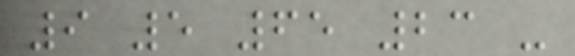9 5 65 23 -
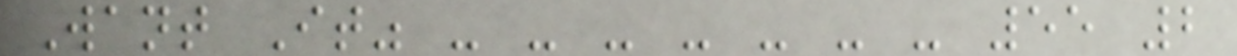Want It" - - - - - - - 55 2
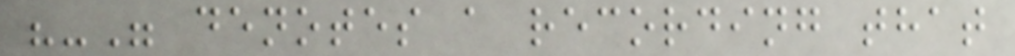"-" denotes a recording that
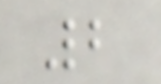2
